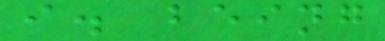i. being
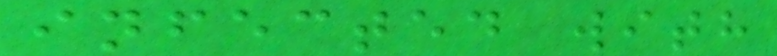infected with
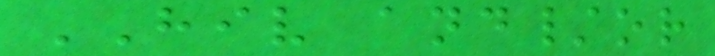HIV and/or
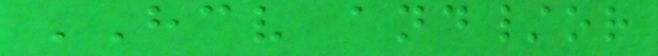HCV and/or
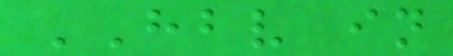HBV in
